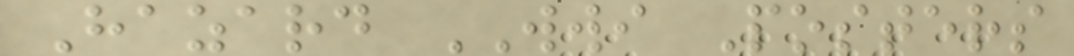Hazard WWI Posters
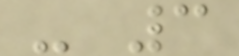- 3
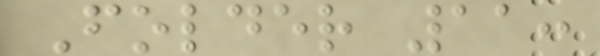Folder 11:
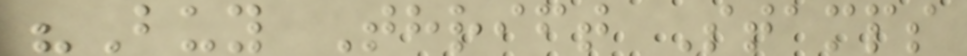"Buy Thrift Stamps
